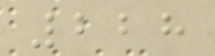228
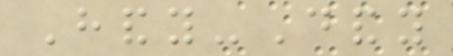Handy-Dandy
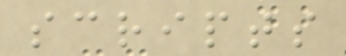scripts
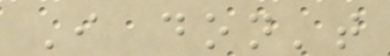I don't
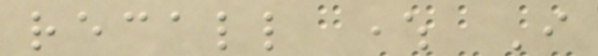recall where I
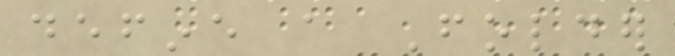define a Folder
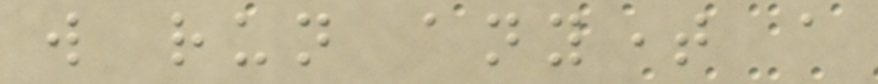will run anytime a
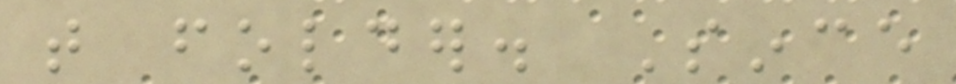that folder. Since
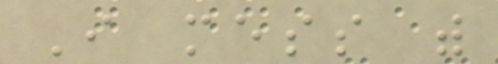I mess with
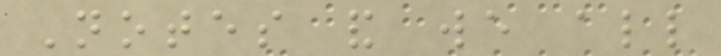Notes and we all
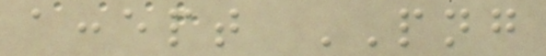accept PNG
